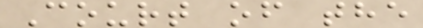Court of the
